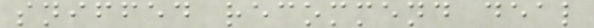sniffed recommend deal
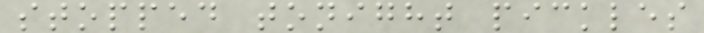stopped tonight pickles
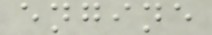engine
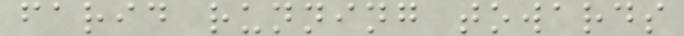farid running towards
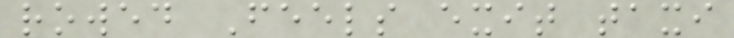rowed Feels exit taxi
